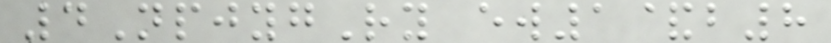4NpjygRy ew1&b8
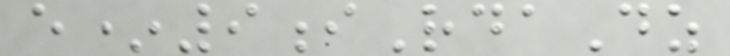e*9iRdaDz
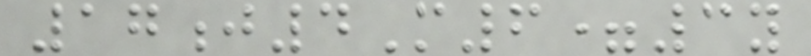17j4M6=3y
